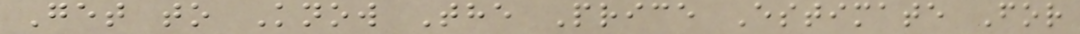Get to Know The Price Estimate For
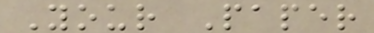Your Paper
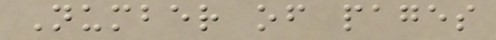Number of pages
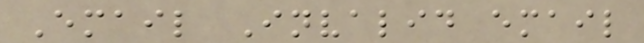Email Invalid email
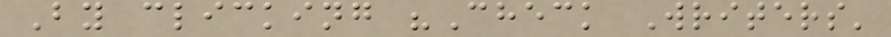By clicking "Check Writers'
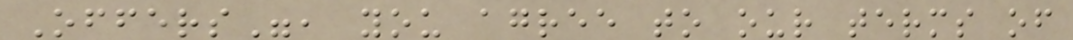Offers", you agree to our terms of
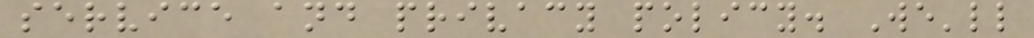service and privacy policy. We'll
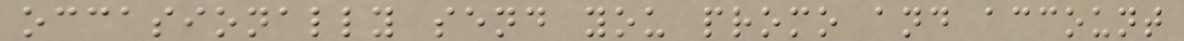occasionally send you promo and account
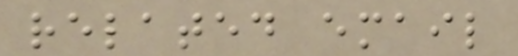related email
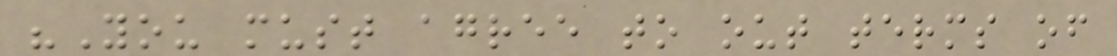"You must agree to out terms of
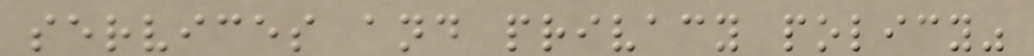services and privacy policy"
